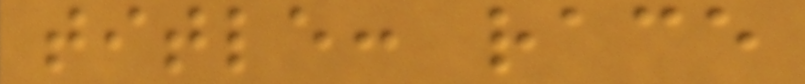title: race
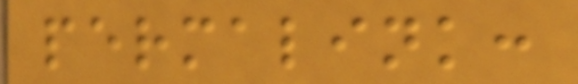permalink:
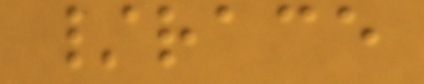/race
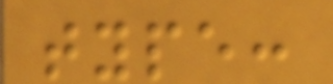type:
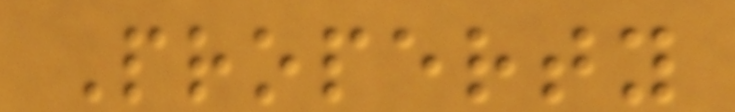Property
